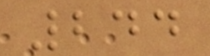244
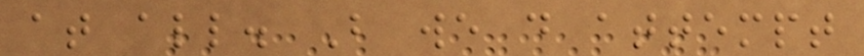at all. But we do attempt
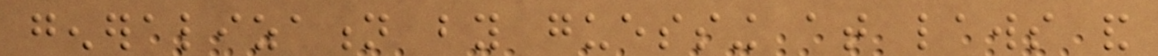generalization by guessing at laws and
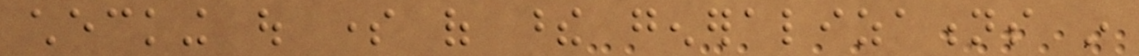checking out some of these generalizations in
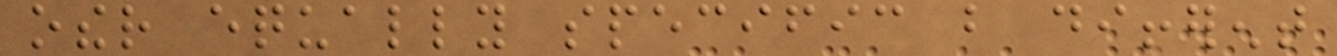other equally specific but different
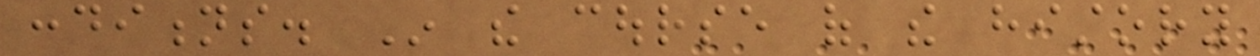conditions. In the course of the history
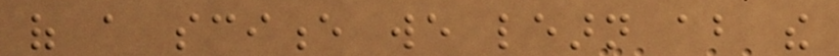of a science we learn about the
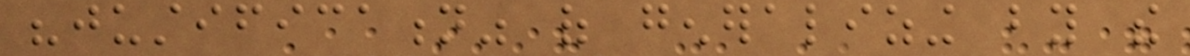"justification" of generalizing by the
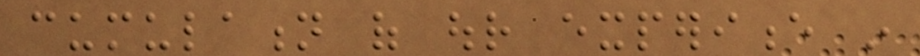cumulation of our experience in
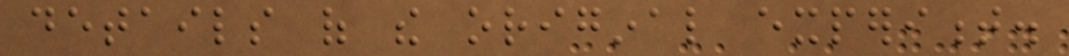details of the original experiment.
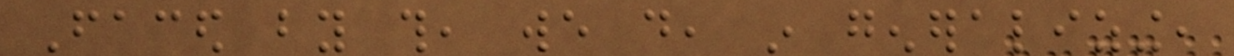Faced by this, we do, in generalizing,
